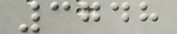3748
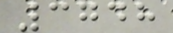3748
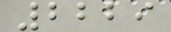2229
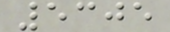5305
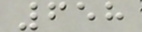658
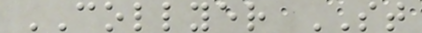COLLYER ST
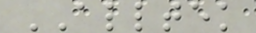ALLTEK
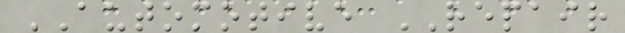AUTOMOTIVE REPAIR
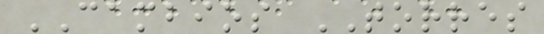CAMBIOS TORRES
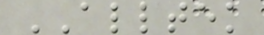ALLTEK
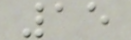15
